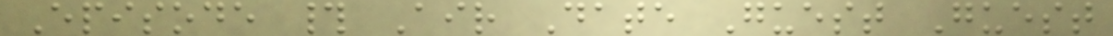Episode # Air Date Guest Guest
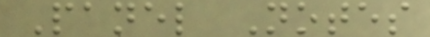Panel Notes
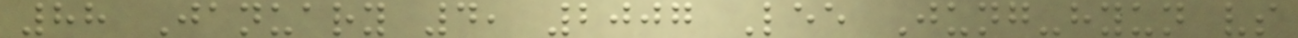88 January 4, 2007 Lee Jung-hyun vs
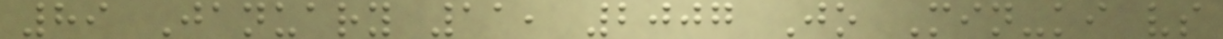89 January 11, 2007 Jo Min-ki vs
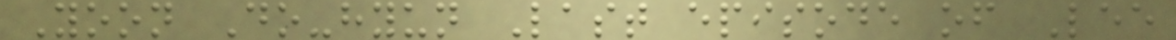Yoon Do-hyun Last episode of Lee
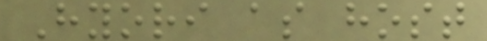Hyori as host
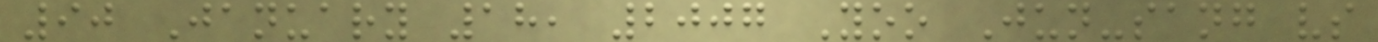90 January 18, 2007 Yoo Jun-sang vs
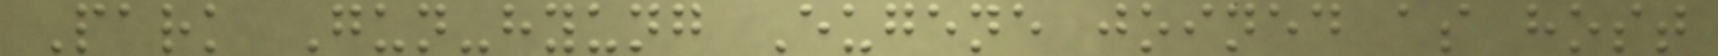Park Gun-hyung Eugene joined as host
